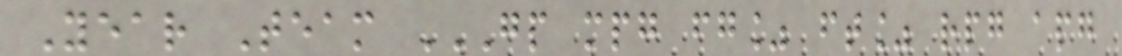Year Team GP MPG FG% FT% RPG APG
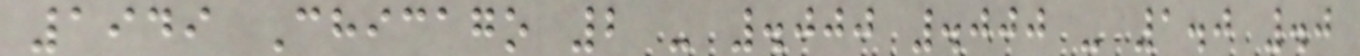1949 Chicago 2 - .000 .000 - 1.0 .0
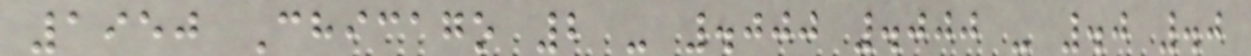1950 Chicago 2 - .000 .000 - .0 .0
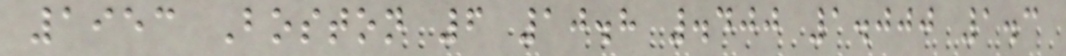1953 Boston 6 10.8 .400 1.000 1.3
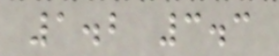1.2 3.3
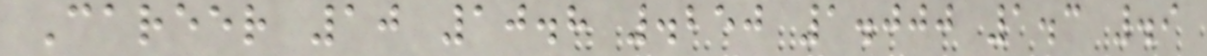Career 10 10.8 .250 1.000 1.3 .9
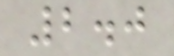2.0
